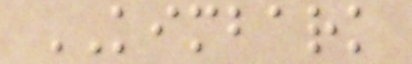KIMBARK
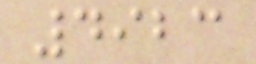4923
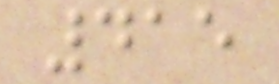415
